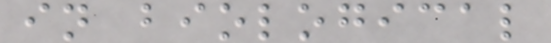in biological
